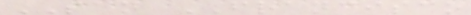SAN FRANCISCO
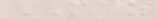MAZ
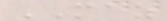MAZ
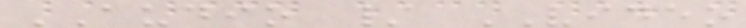AUDIO / VIDEO
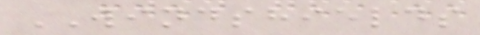WINDSHIELDS
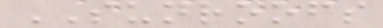SUNROOFS
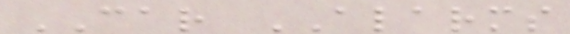CAR ALARMS
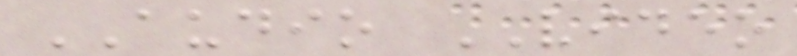AUDIO VIDEO
